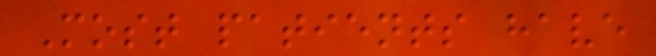Most patients have
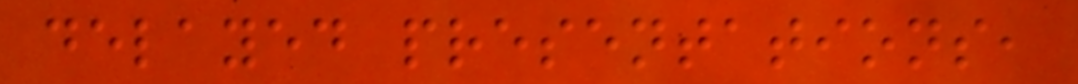delayed presentations,
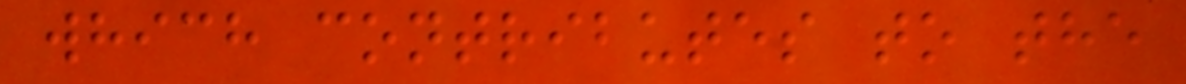which contributes to the
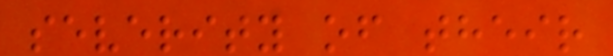severity of their
